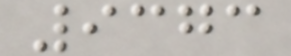9373
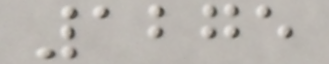1275
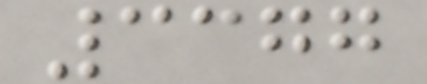3377
